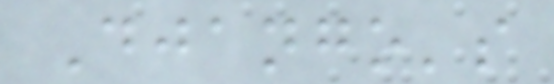Django's
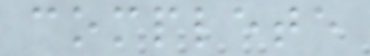complete
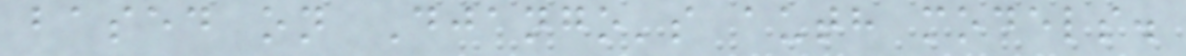based on Django's auth models.
